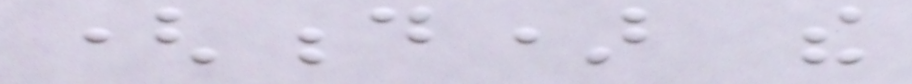(d) the
